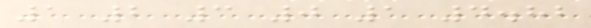1 2 3 0 1 4.82
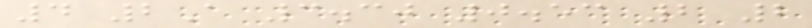4 2A 3.30 0.53 2 2
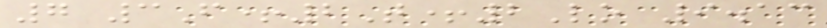7 3F+2T+2Lo 9.13
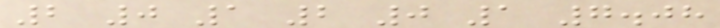2 0 1 2 0 1 7.08
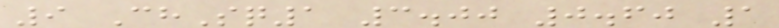9 ChSq1 3.00 0.60 1
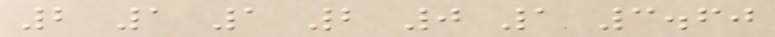2 1 1 2 0 1 3.60
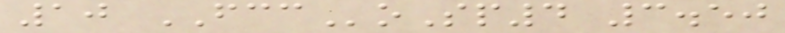10 FCCoSp4 3.50
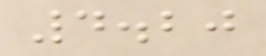4.20
